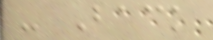- Back
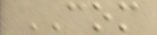COM
